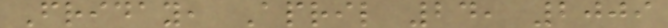Friday, April 24, 2009
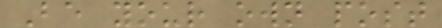Be your own post
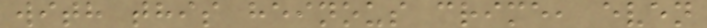with this heinous crime, even
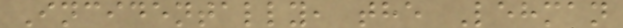Incidentally, the Lehman
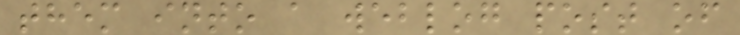them into a weblog post of
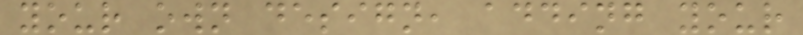your own design, adding your
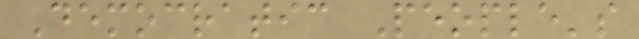Democratic People's
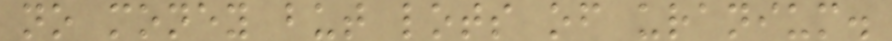no money but lots of uranium.
